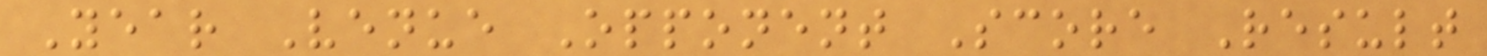Year Venue Opponent Score Result
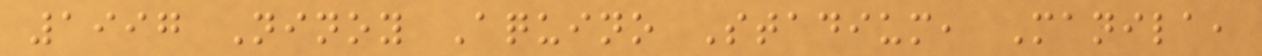1997 Ninoy Aquino Stadium, Manila,
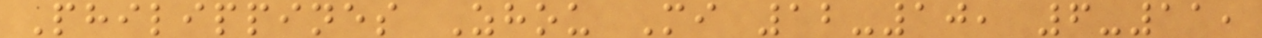Philippines Zhou Mi 12-10, 6-11,
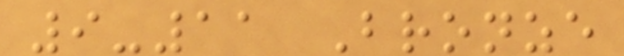9-11 Bronze
